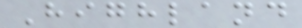Highland
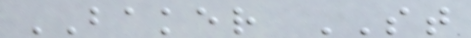BAKER ST
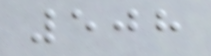508
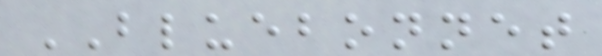BLUEBONNET
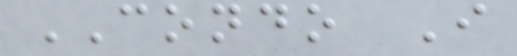CONDO I
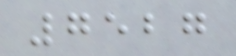7527
